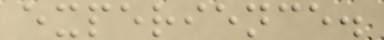experience.
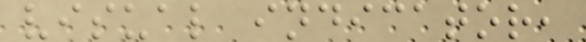visual indicator,
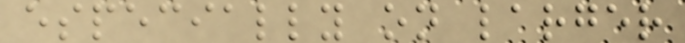especially on larger
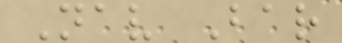Nav Bar
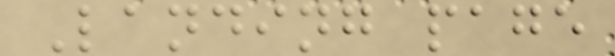Landing page
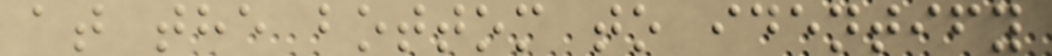at the bottom to identify
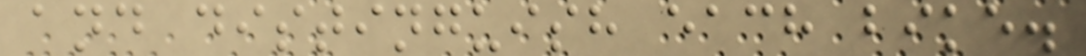and distinguish each bike.
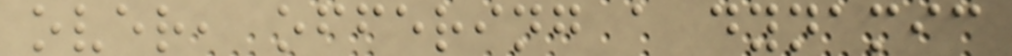over, offering a dynamic
